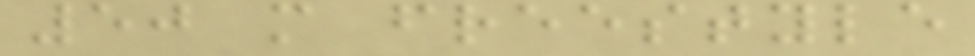50 m freestyle
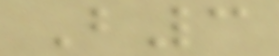B3
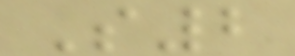S2
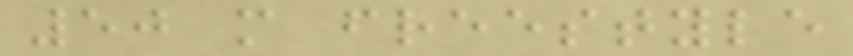50 m freestyle
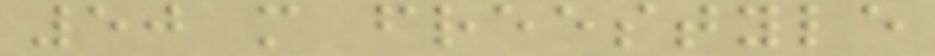50 m freestyle
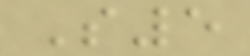S5
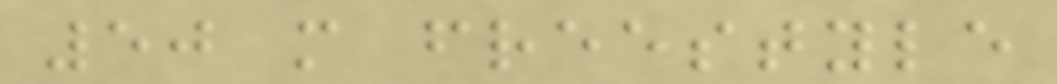50 m freestyle
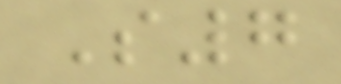S7
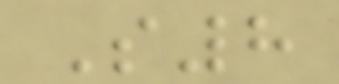S8
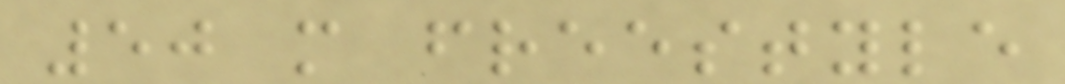50 m freestyle
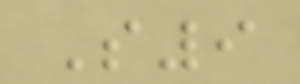S9
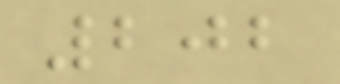202
